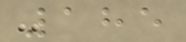185
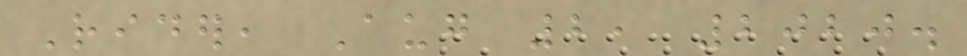Rider, Aug 2, 2020.
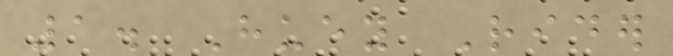1. Huey Rider
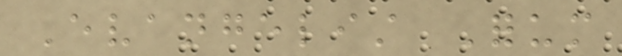Evangelist Forum
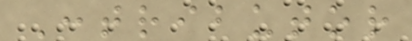Contributor
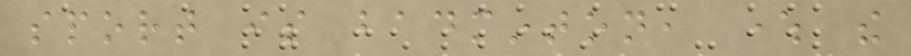sport is badminton, where the
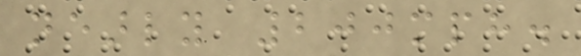nearly 200mph.
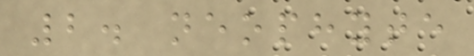2. neophyte
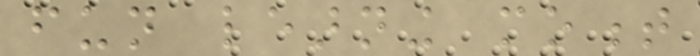fun learning moment
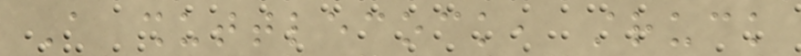A shuttlecock, struck
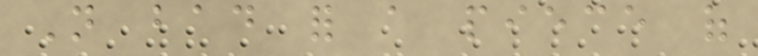Not bad for a piece of
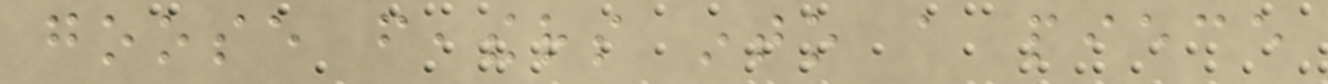goose feathers into a piece
